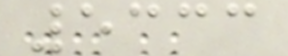5333
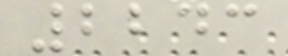2243
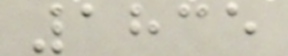1835
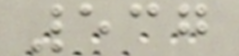537
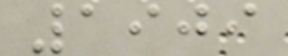1909
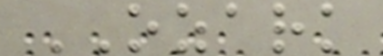OZARK
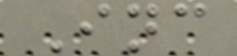Inc
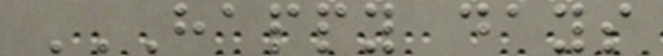HAPPY DAYS
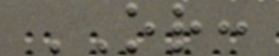OR:
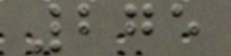275
